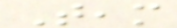Team
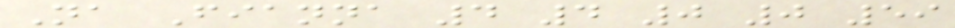Na Fianna 4 4 0 0 59
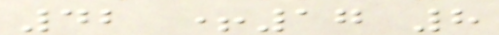42 +17 8
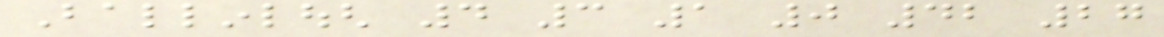Ballinlough 4 3 1 0 42 27
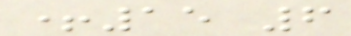+15 6
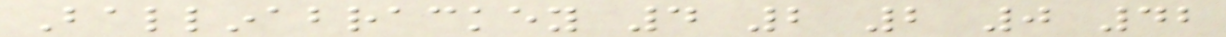Ballinabrackey 4 2 2 0 42
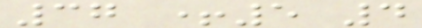37 +5 4
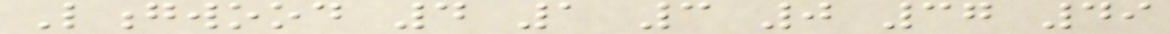Longwood 4 1 3 0 37 49
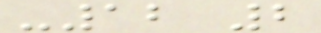-12 2
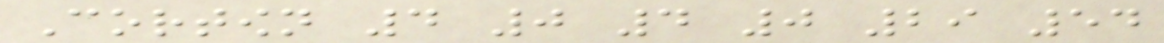Cortown 4 0 4 0 29 54
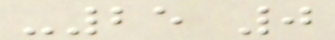-25 0
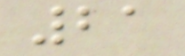21
